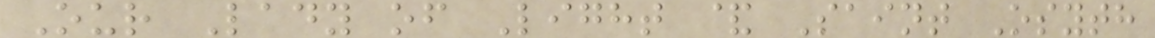Our Lady of Light & Saint Osyth
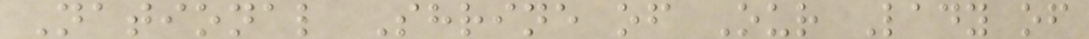National Shrine of Our Lady of
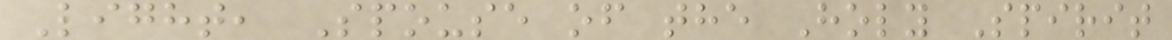Light, Spouse of the Holy Spirit
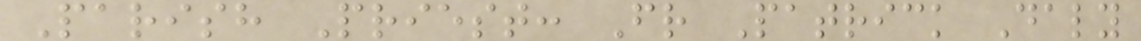Parish Priest: Fr Patrick Daly
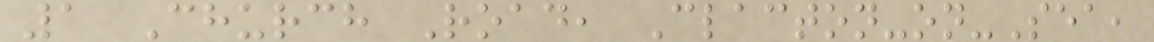1 Church Road, Clacton-on-Sea,
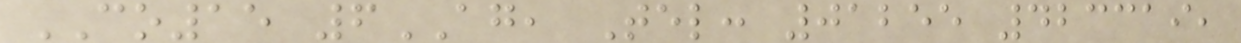CO15 6AG, Tel: 01255 423319,
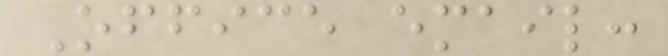Office email:
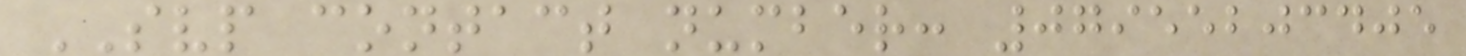SVP contact number: 07955203405
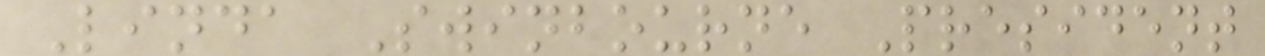Linda Swinbourne President
